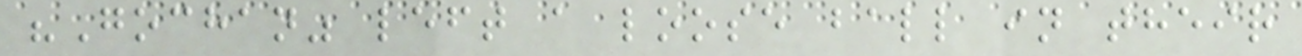"Gochan" left a loose ball in their
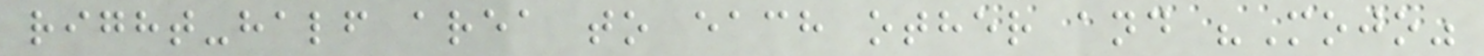right-half area to each other and "Mojo"
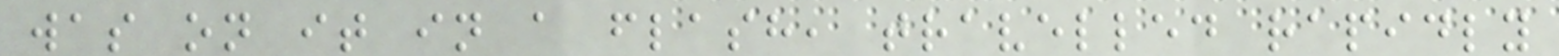was on it in a flash, travelled rapidly
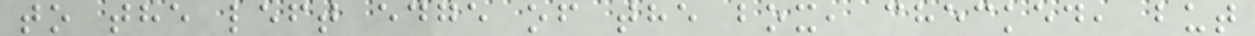to the left edge of the box, checked, but
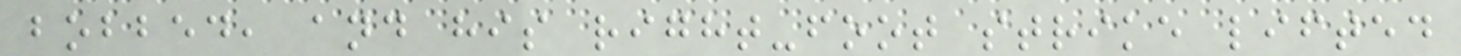bobbed, and his right-foot strike lifted
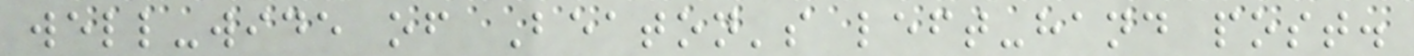well-wide of Beaton's left-hand post.
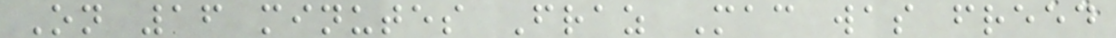On 16 minutes Fraz Mac was freed
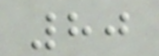80
